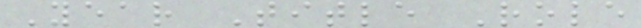Year Title Role
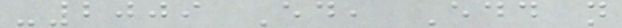-2009 Ed, Edd n
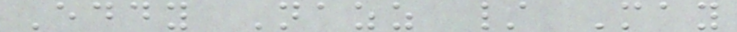Eddy Nazz / May
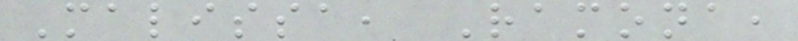Malissa, Ramona,
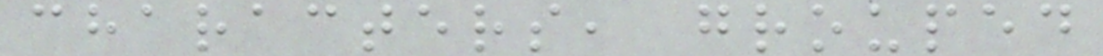characters, grouped
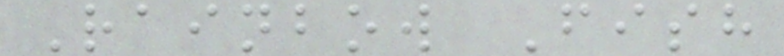Rainbow Fish
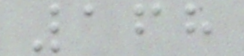168
